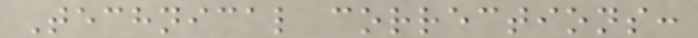Technical corrections:
